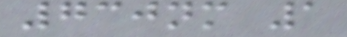730nm 1
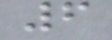6
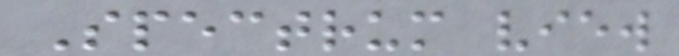Spectrum view
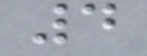4
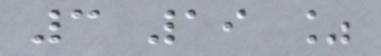3 19 %
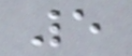5
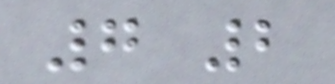7 2
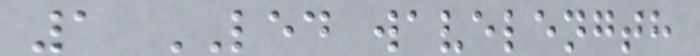1 LED wavelength
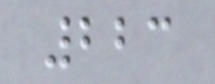223
